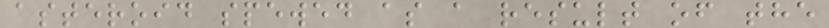asteroid spewed as a result of the
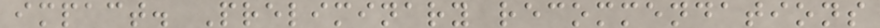impact. Preliminary recommendations
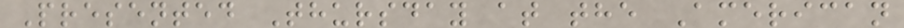Presented Thursday at the American
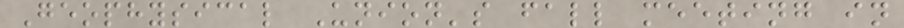Geophysical Union's fall meeting in
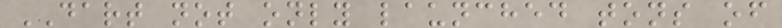DART not only launched tons of
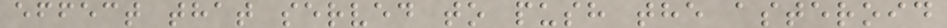effect that served to push the asteroid
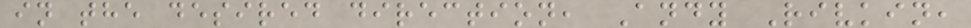in the desired direction, Andy Rivkin,
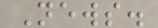News.
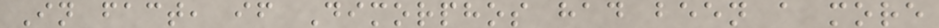In fact, if Dimorphos had been a more
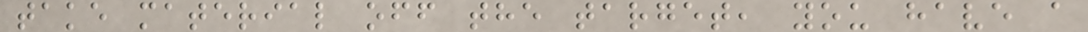take material off the target, you have a
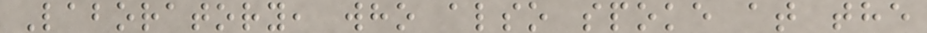Laboratory, who also spoke at the
